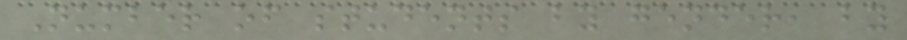Number of students by gender, by
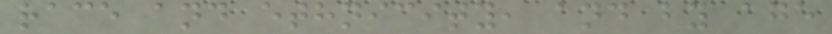race and ethnicity, and by age
